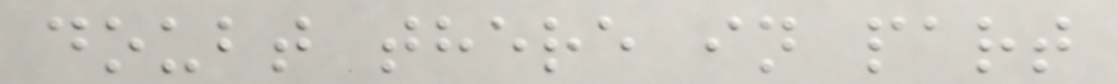doubt there in part
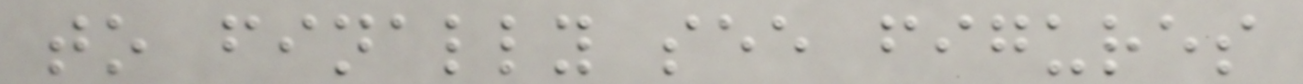to finally see figures
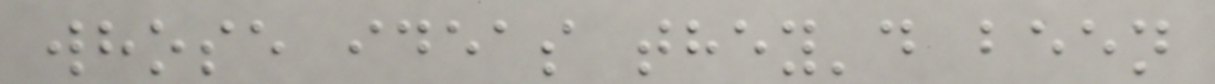whose ideas they'd been
